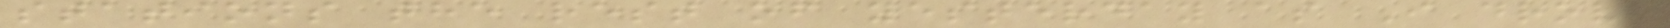stations the rest of yesterday as I drove
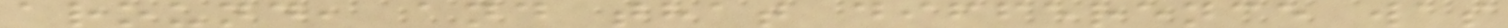around, and that difference was
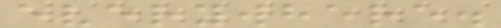everywhere.
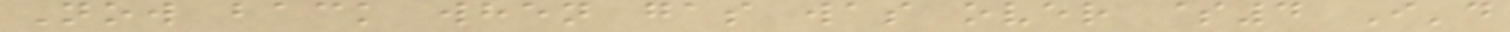Now back when gas was over $4 I'd
